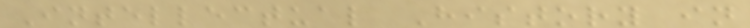Intellectual History in
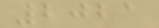2021
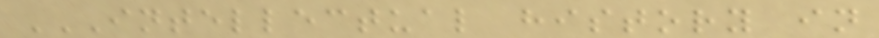INTELLECTUAL HISTORY IN
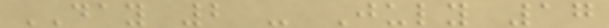DAY 2 - July 17
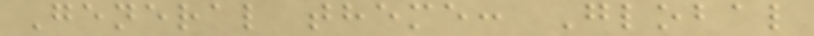General theme: Global
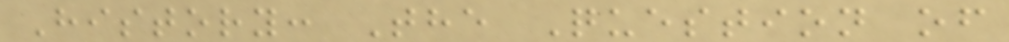History: The Question of
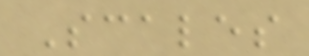Scales
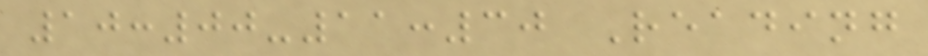10:00-11:30 Reading
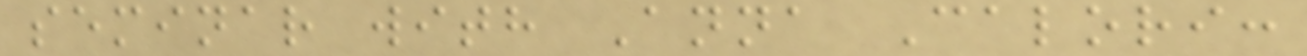seminar with Anna Calori:
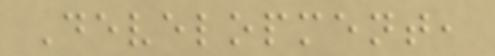Development,
